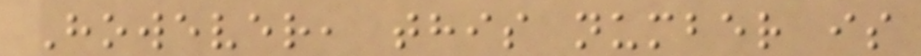However, this number is
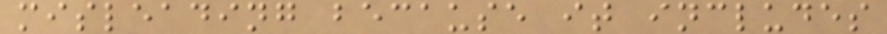misleading because it includes
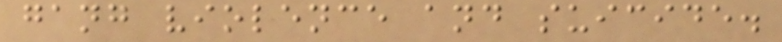gang violence and suicide.
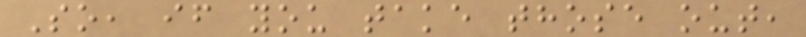So, if you take those out,
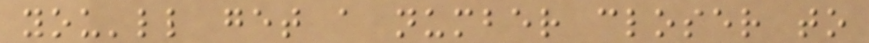you'll get a number closer to
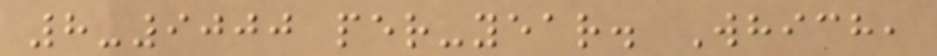8-9000 per-year. Which,
